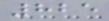825
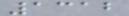1312
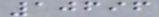10696
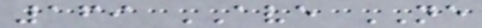169 AVE NE
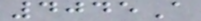4045A
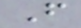F
